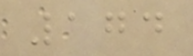174
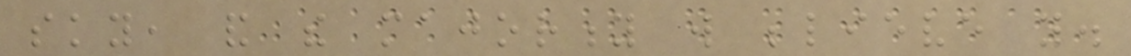sky, and the majority will believe you.
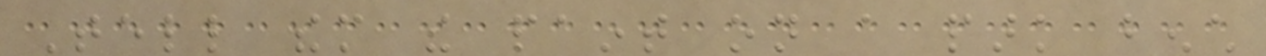Tell them the paint on a park bench
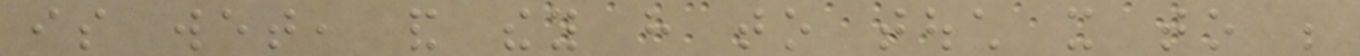is wet, and they have to touch it to be
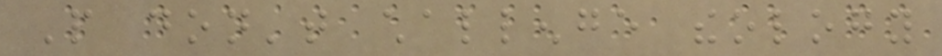People don't challenge theology
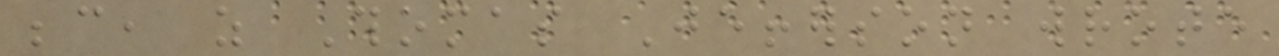because, as Thomas Jefferson wrote
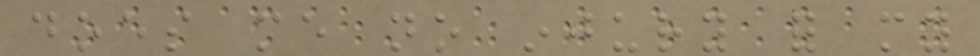does me no injury for my
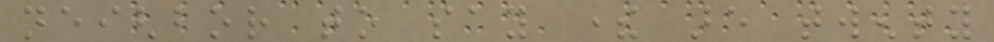neighbor to say there are twenty
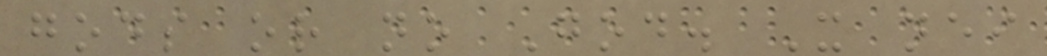gods or no God. It neither
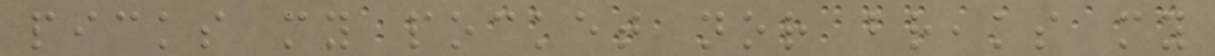picks my pocket nor breaks my
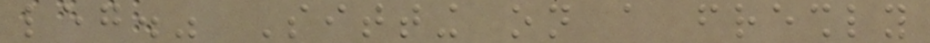leg." Sitting on a freshly
